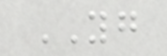YG
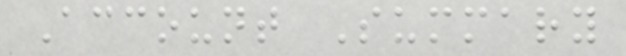Account Summary
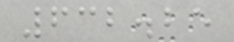632.25
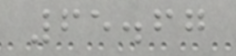65.67
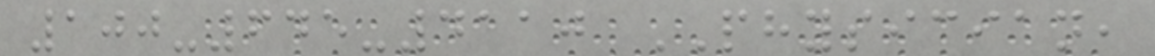100-645-4110 PHYSICIAN,
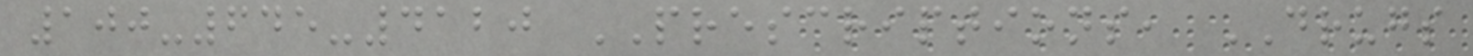100-645-4120 PRESCRIPTIONS, DRUGS
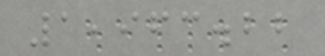1,963.22
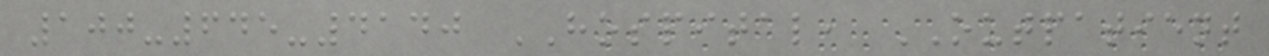100-645-4140 HOSPITAL, OUTPATIENT
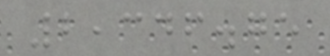2,346.75
